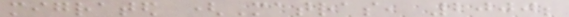migrated (Matras, 2000;
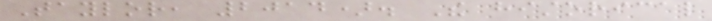Taylor, 2014). The historical
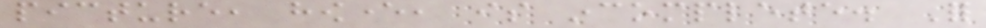picture, however, is incomplete. For
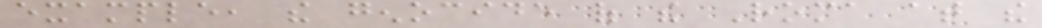example, the genocide of the Roma at the
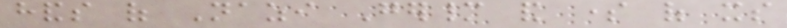hands of Nazi Germany and some of its
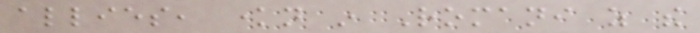allies, known in Romani as the
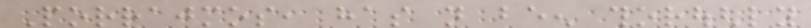Porrajmos, has not been thoroughly
